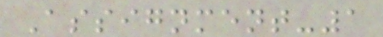Assignment-1
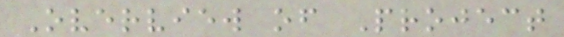Overview of Project
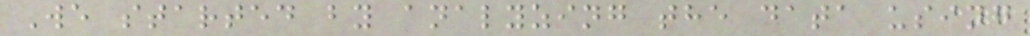We started by analyzing the data using
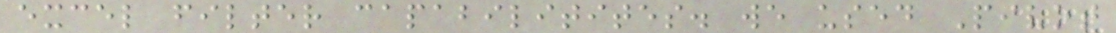excel filter capabilitites. we used Pivot
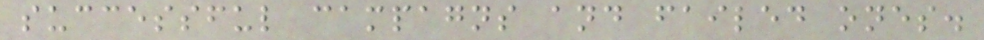successful campagns and failed ones.
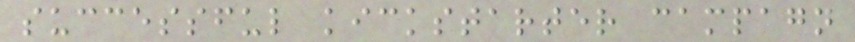successful kickstarter campagn
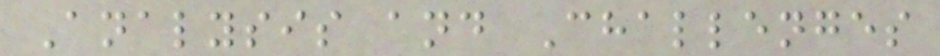Analysis and Challenges
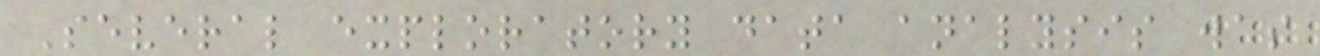Several exploratory data analysis was
